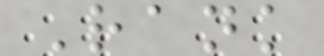Rank
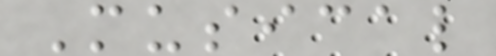Musical
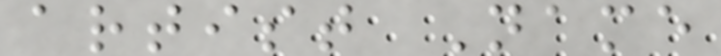artist Name
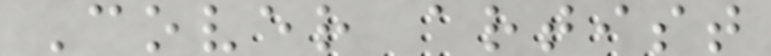Cover artist
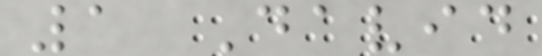1 David
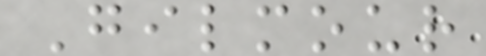Gilmour
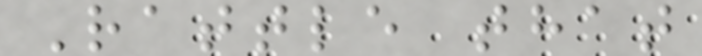Rattle that
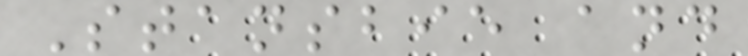Stansbie and
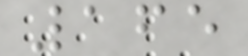165
